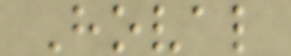Hoval
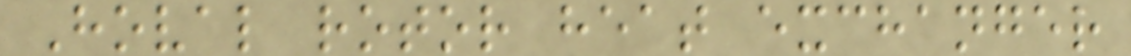Hoval rotor heat exchanger
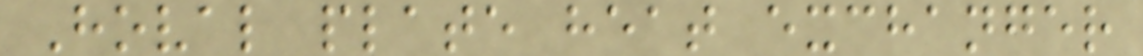Hoval plate heat exchanger
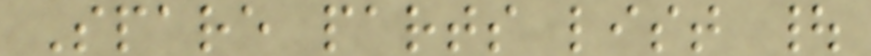Spare parts list |
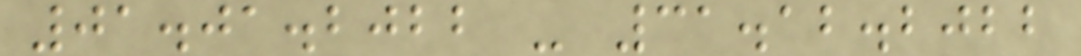01.01.2022 - 31.12.2022
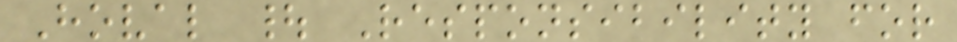Hoval | Responsibility for
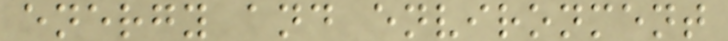energy and environment
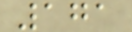171
